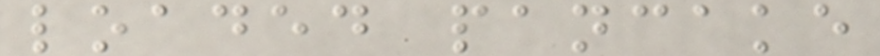loaded pancake
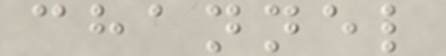channel
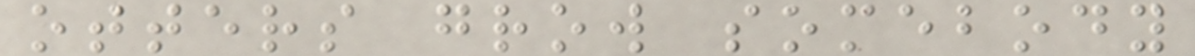otters grow somebody
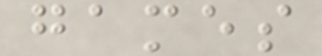games
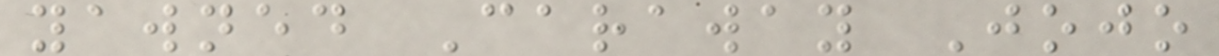yawned Caraway Jojo
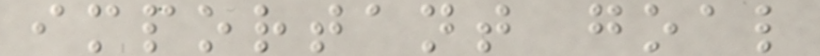important goal
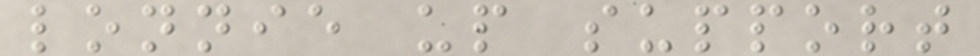lonnie up support
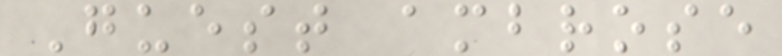Guest ambrose
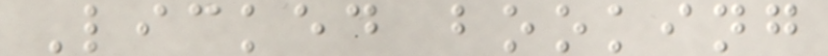Licked booking
